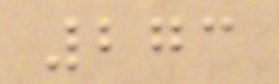273
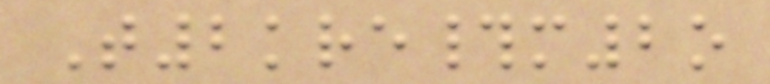T2kre#m2o
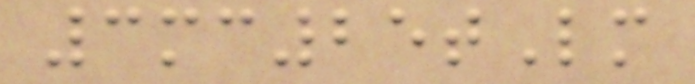3mc25tLm
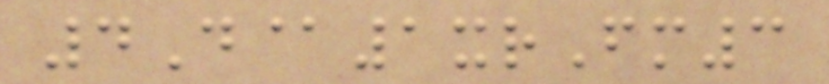4D@1xrFm3
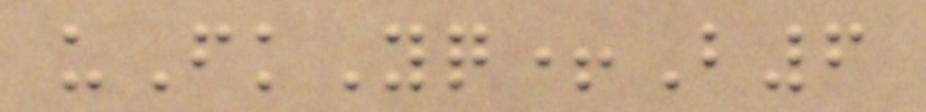uFkYq+B6
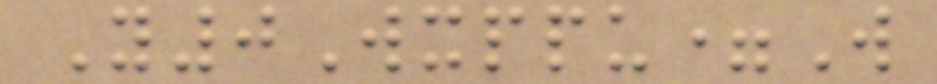Y0Wxppu=W
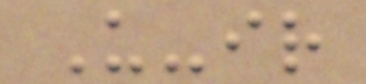U-ir
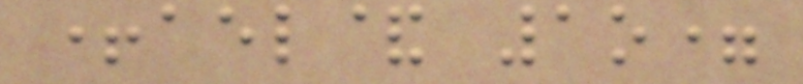+ael& 1o=
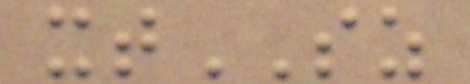xtSZ
